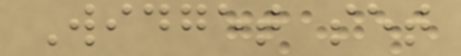Widget set
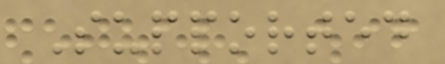Supported
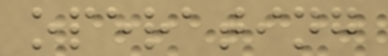operating
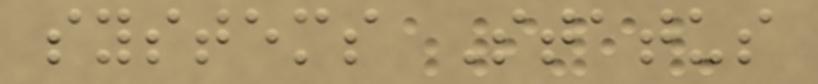systems Status
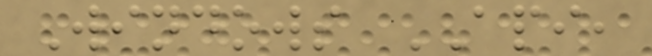Windows API,
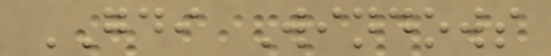GDI Windows
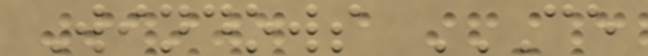Windows CE
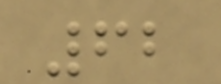62
